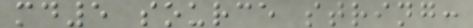md5 source string:
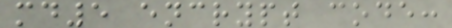md5 encrypt code:
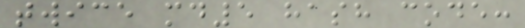twice md5 hash code:
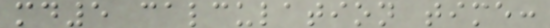md5 calculation time:
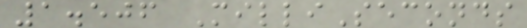1.506 MilliSeconds
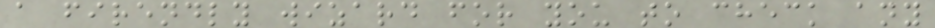a firendly wizard for you to check any
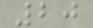20
